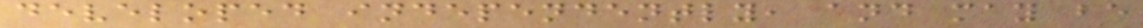developed independently, and may be
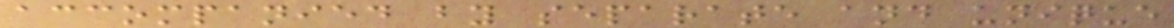accompanied by separate and unique
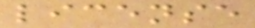license
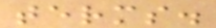terms.
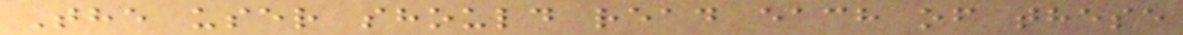The user should read each of these
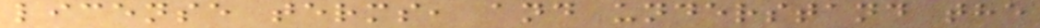license terms, and understand the
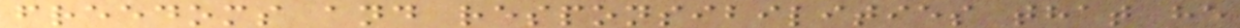freedoms and responsibilities that he
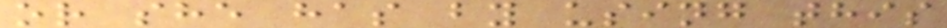or she has by using this
